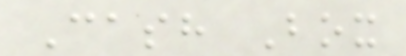Cash Box
